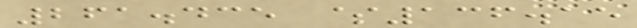261.435 $136.15
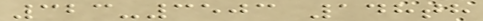323-3503 148th
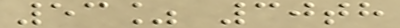53% 30th
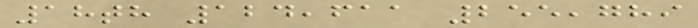18th 124,611 255,789
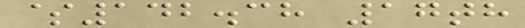$142.38 17th
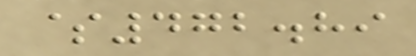$472.89
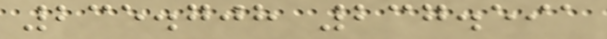235.708 237.591
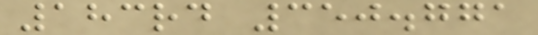183rd 350.771
